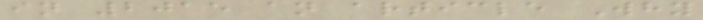in 2015 an article Why
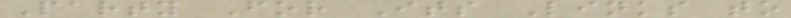Party For Its Links to
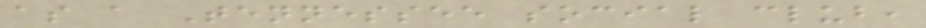as a Tennessee social club,
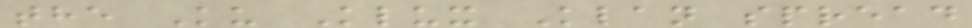the Ku Klux Klan spread
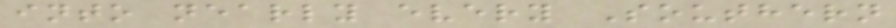into nearly every Southern
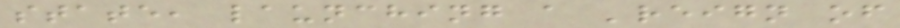state, launching a 'reign of
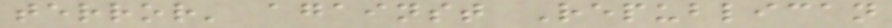terror' against Republican
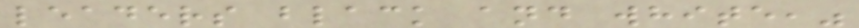leaders black and white,"
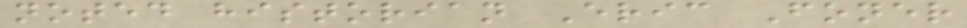noted historian Eric Foner
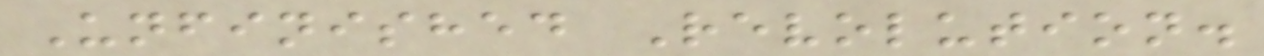Unfinished Revolution.
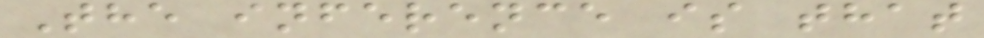The inference is that
